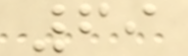69
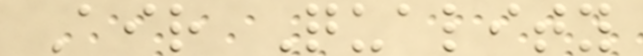Air Quality
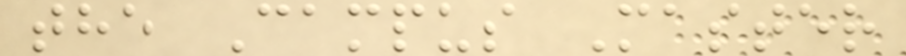the Campus Master
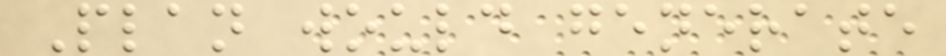Plan would generate
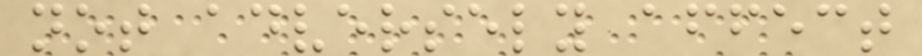not adversely affect
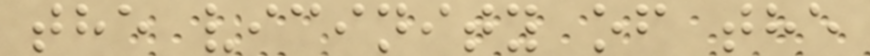the vicinity of the
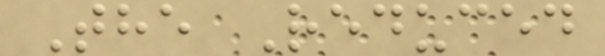The Reduced
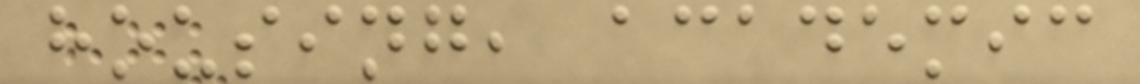housing, academic
